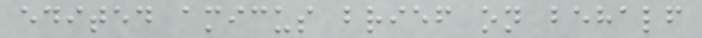edited amicus brief on behalf
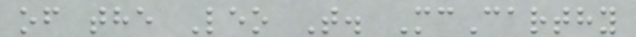of the Leo T. McCarthy
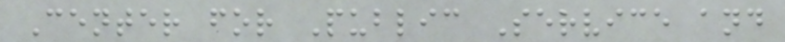Center for Public Service and
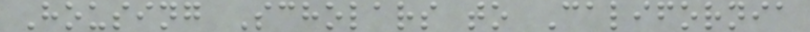Housing Scholars to California
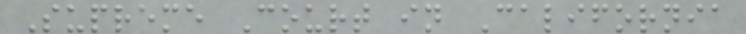Supreme Court in California
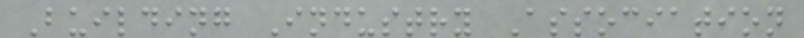Building Industry Association
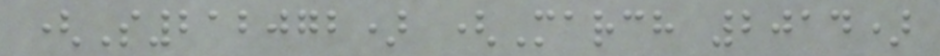(S212072) (March 2014)
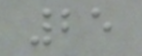25
